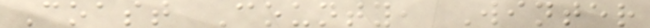Coast County, Winter
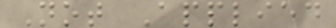Not Applied
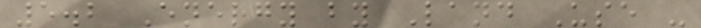5.2 Energy by Land Use -
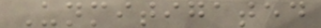Unmitigated
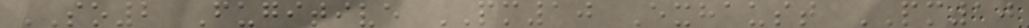SO2 Fugitive PM10 Exhaust PM10
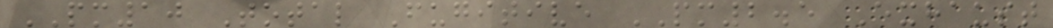PM10 Total Fugitive PM2.5 Exhaust
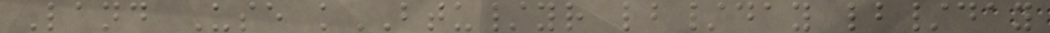Land Use kBTU/yr lb/day lb/day
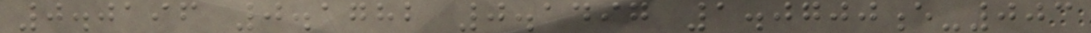0.0196 0.1782 0.1497 1.0700e-003
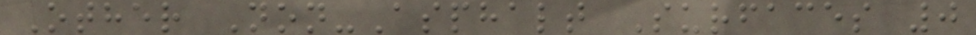Other Non-Asphalt Surfaces 0
